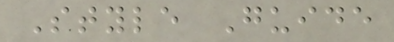Style Guide
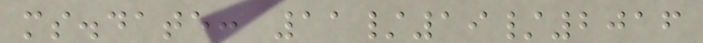ms.date: 11/19/2016
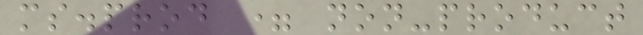ms.prod = non-product
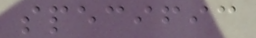specific
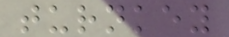turnkey
